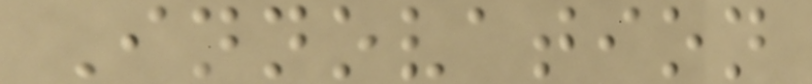Innovation
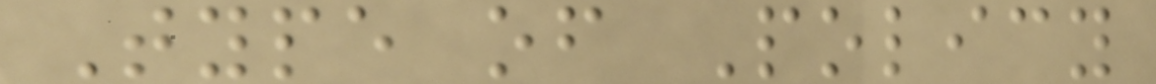Type of Policy
